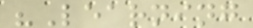"Learning
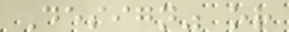Design" or
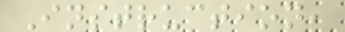Instruction,
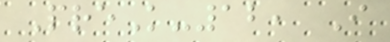PreK-12, I
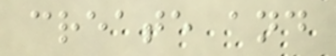create and
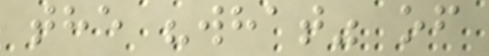the "what" of
